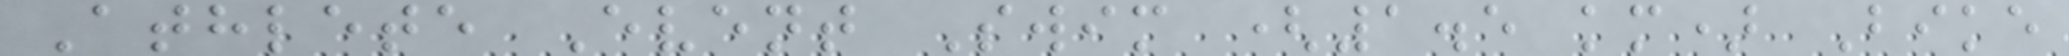Athlete Event Swim (1.5 km) Bike
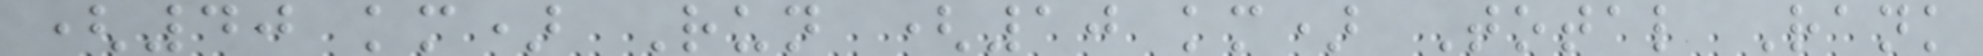(40 km) Run (10 km) Total Rank
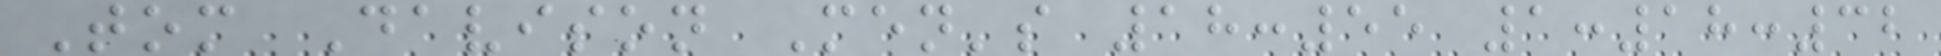Tom Davison Men's 18:55 1:18:32
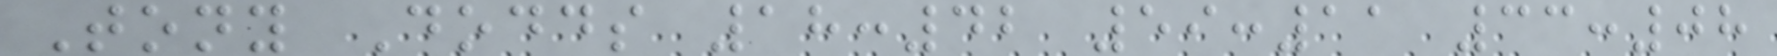Tony Dodds 18:42 59:11 33:08
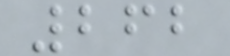262
